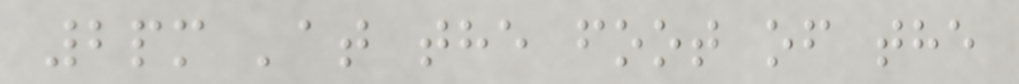2pm 'at the foot of the
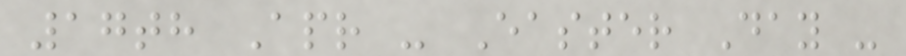17th Apr - Easter Day -
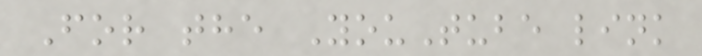For the YouTube link
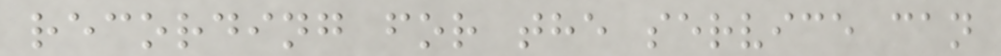recording for the service can
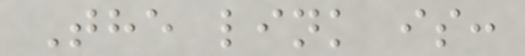The link is:
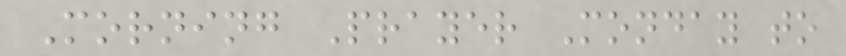Morning Prayer Monday to
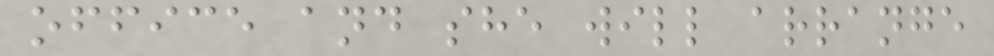office and she will arrange
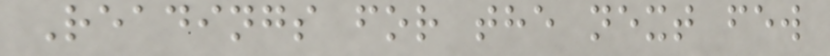Readings for the next few
